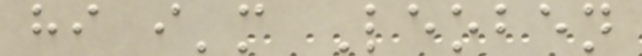hi i'm Leoben
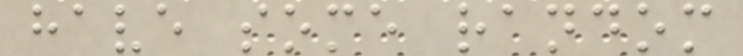have some random
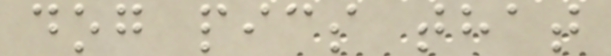dog pics that
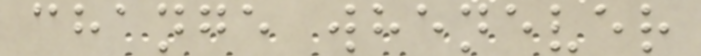change whenever
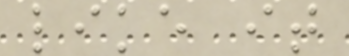like it
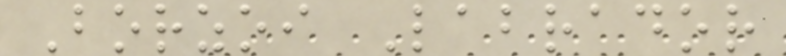Borzoi Labrador
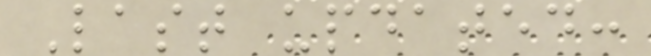Last updated:
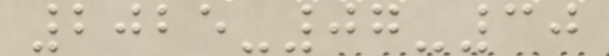2025-07-30
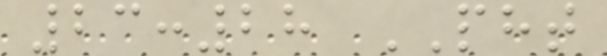23:28 PHT
